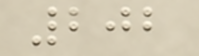202
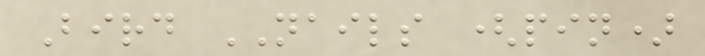Bird NAILS (pin)
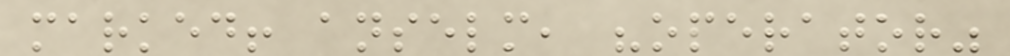marked! anselm, "operator"
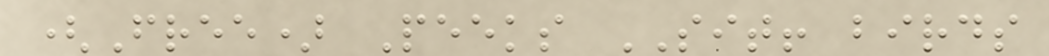(Free) Peeks SIT! birds
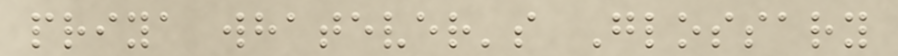priya whatever's Glossary
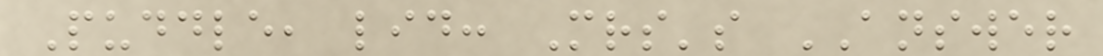Puddle, lid: Mrs's ANSWER
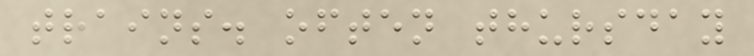trains. often thursday
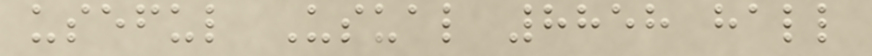useful Usual 8858 hall
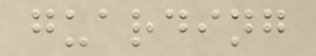guarding
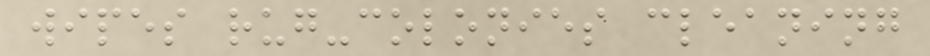wipes rug-colonies cleaning
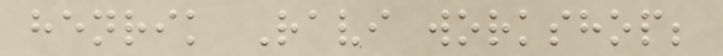henrik Ravi workshop;
